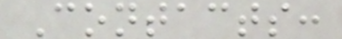Contacts:
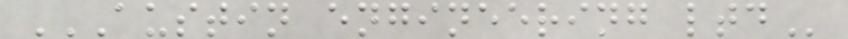AUSTIN ENGINEERING LTD
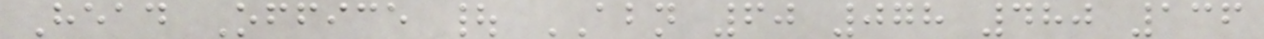Head Office | ABN 60 078 480 136
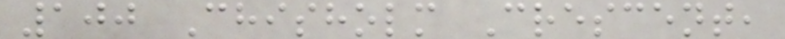100 Chisholm Crescent,
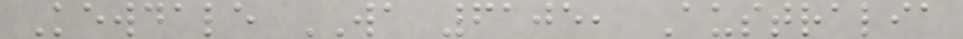Kewdale WA 6105, Australia
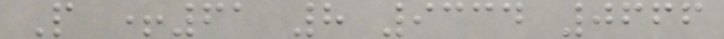P +61 8 9334 0666
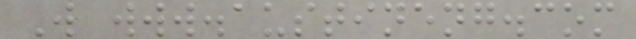W www.austineng.com
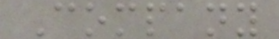Company
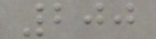200
